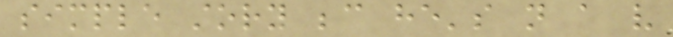simple story because he's not a very
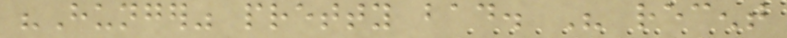"Hunger" pretty bad. His recent
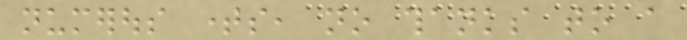numerous times, no thanks to a
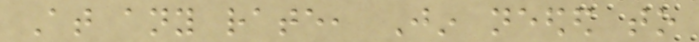At any rate, Jin needed to
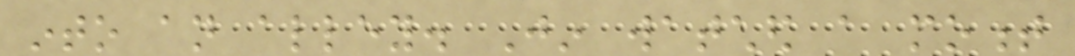into an alley. Jin watched a moment
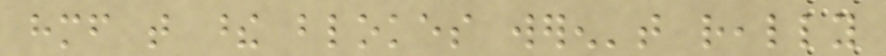himself that these blokes weren't really
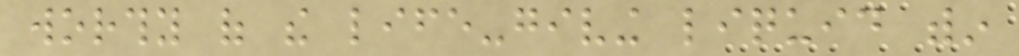worthy of the life-giving liquid within
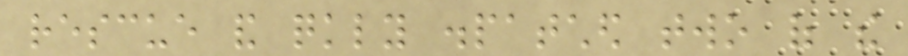rescue and quickly dispatched two of the
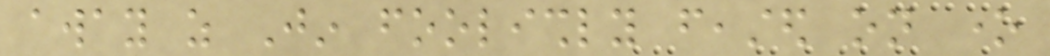away as Jin foolishly feasted on one
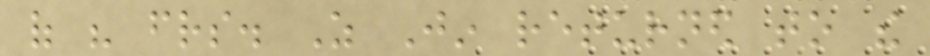of his friends. As Jin returned to the
